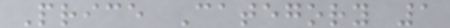Price Category 1
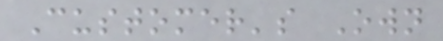Customer's Own
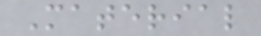Material
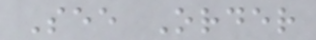See Order
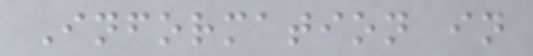Information in
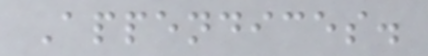Appendices.
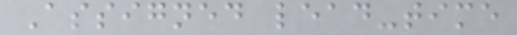Assigned lead-time
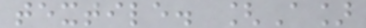textile. [A]
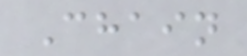Chain
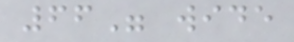66" wide
